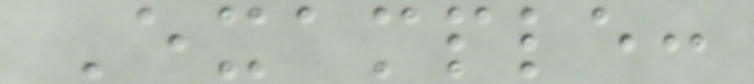Example:
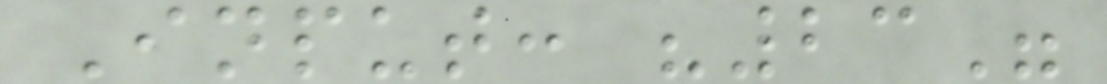Input: "23"
